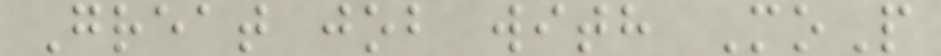Great job with MoP
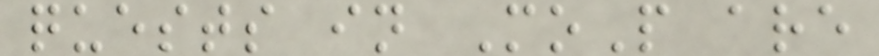quests in MoP are
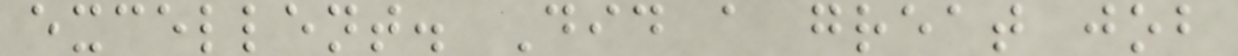excellent. Did a great job
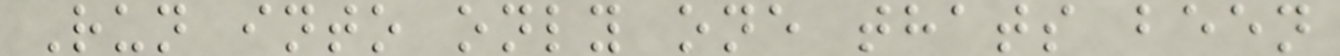Run into only one thats been
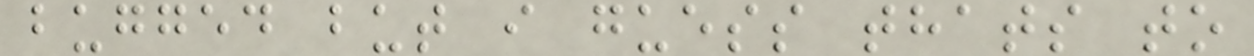bugged but i guess thats to
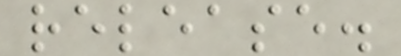release.
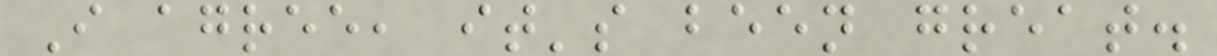I agree, it's been great.
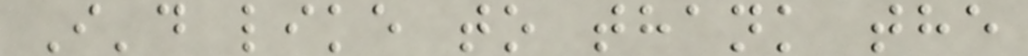I'd like to thank the
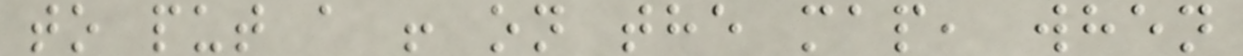to put a ! on the map, when
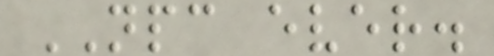NPC ever.
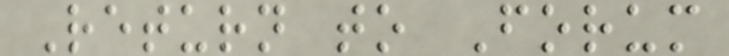Return to Forum
